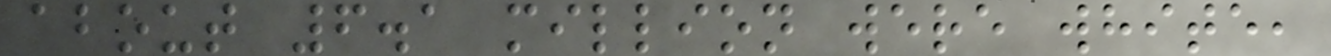about 6.1 million were white,
